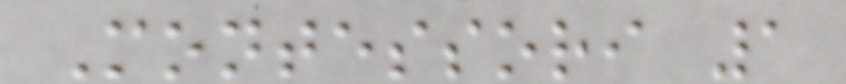Montessori 1
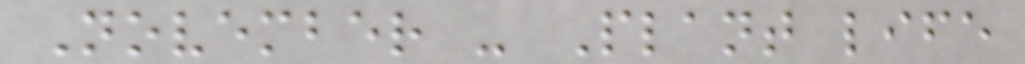November - Plant life
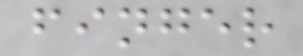finger
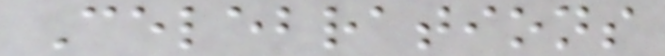Celebrations
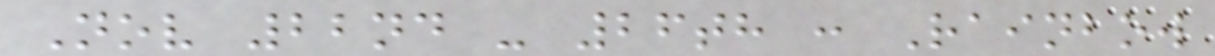Nov 22nd - 26th : Rainbow
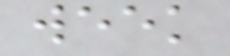week
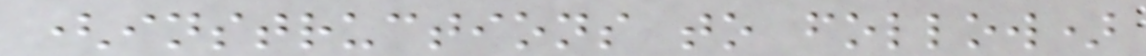(instructions to follow)
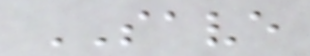SAVE
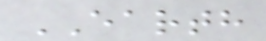EARTH
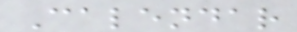Calendar
